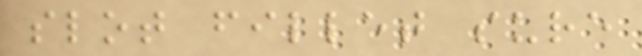slot fillet sure
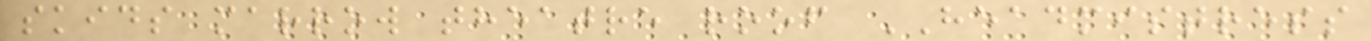skids marrow theatre roof HEADMISTRESS
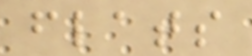flats
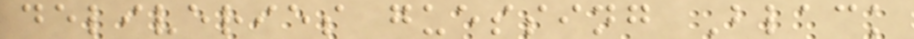deliveries guessing Black
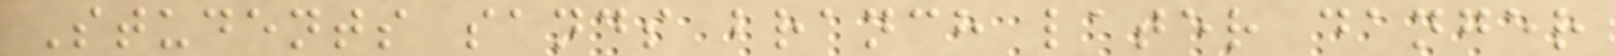Students sands branch later danger
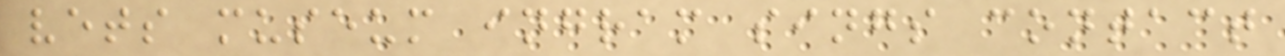vets museum ingram sings contact
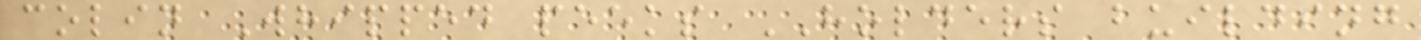colin Whipped peeks HOLDERS building
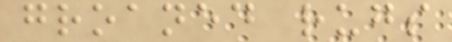groaned rugs
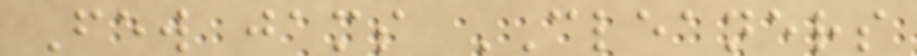Few jams CLEANERS
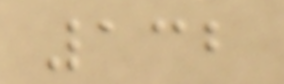132
